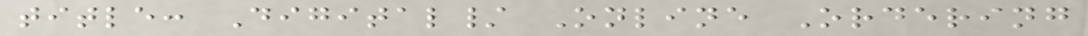title: Digital/ Online Ordering
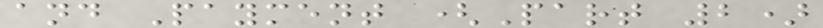and Payment (Part 2)
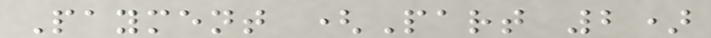Payment (Part 2)
